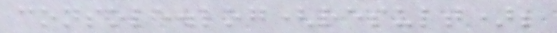console.log(result);
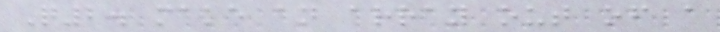Q2. make an array out of a
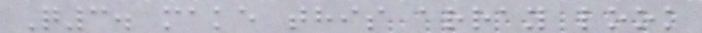Q3. make this array look
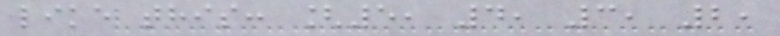like this: [5, 4, 3, 2,
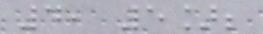4, 5];
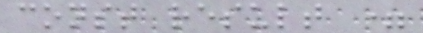const result =
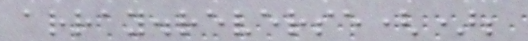array.reverse();
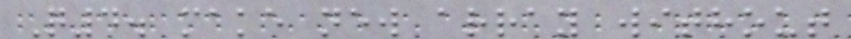Q4. make new array without
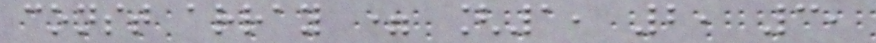const array = [1, 2, 3,
